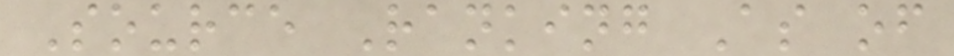Source Ranking As of
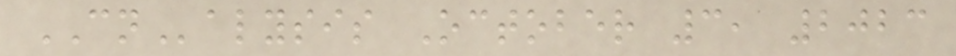CNalysis October 3, 2023
